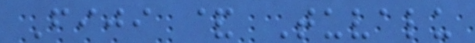Fiji & Tuvalu
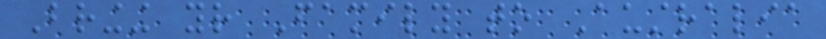Bringing your Family to Australia
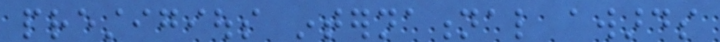prestigious international awards
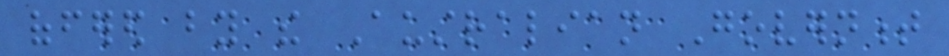offered by the Australian Government
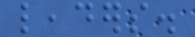leaders.
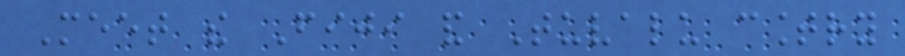Meet the Fiji and Tuvalu country
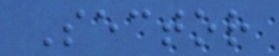Sector
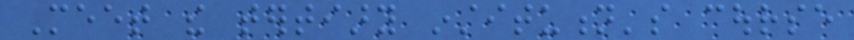Meet the tertiary institution's course
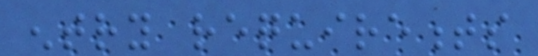entry requirements
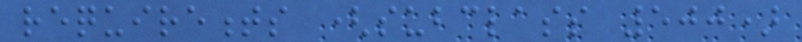requirements (subclass 500)
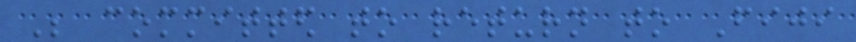Be committed to return to Fiji
